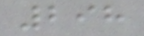298
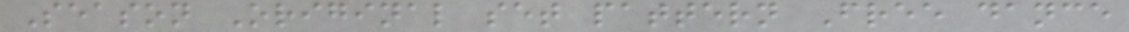Season Original set pattern Free dance
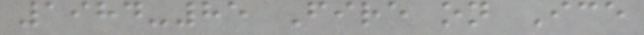1984-85 Fire on Ice
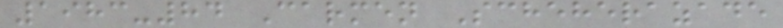1983-84 Carmen Scheherazade
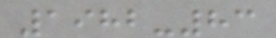1982-83
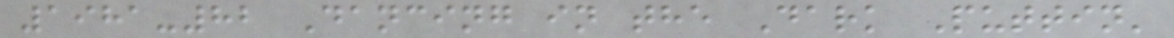1981-82 Dancing in the Dark Puttin'
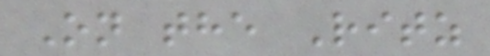On the Ritz
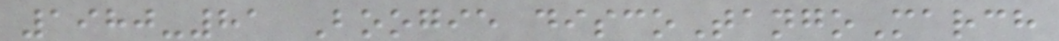1980-81 Boogie discoTangoMarch
